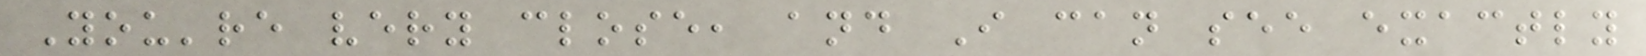You're very close, and I can see exactly
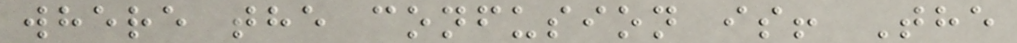where the confusion is! The
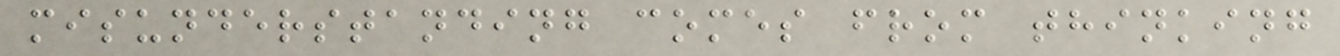misunderstanding comes from thinking
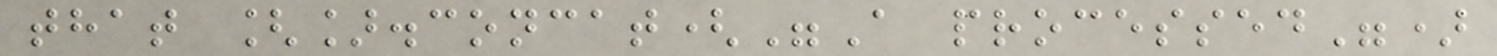that [].concat("A processed")
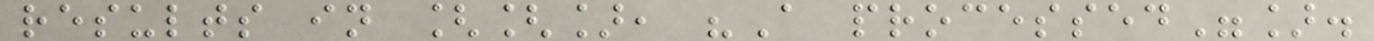results in [[], "A processed"].
